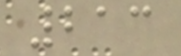213
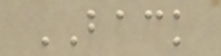BACK
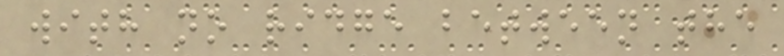with no ridge between the
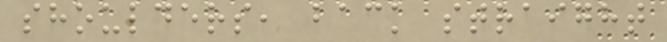shoulders, back straight
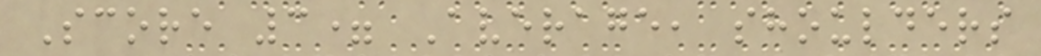Score 3= Average, shoulders
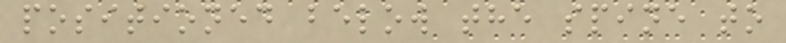positioned below the spine to
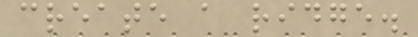create a ridge.
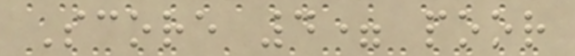Score 4= poor
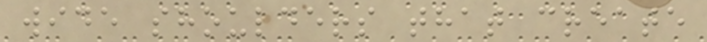wide shoulders that create
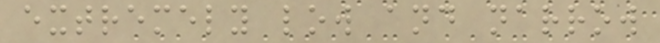extremely low and narrow
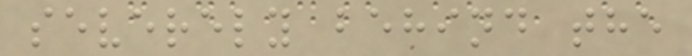severely behind the
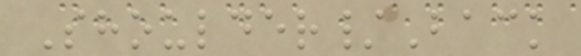Shoulder/Back
